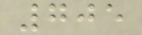705
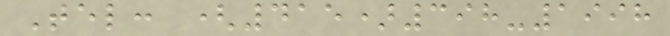Tel: (415)398-1998
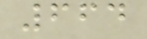664
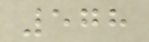578
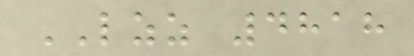LZZ 4818
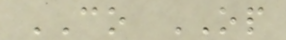CO OP
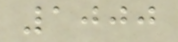1000
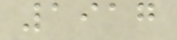1917
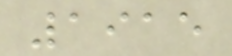1915
